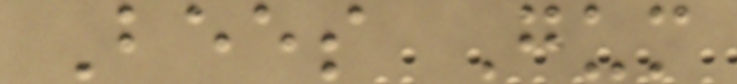Bees Gum
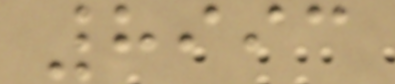8993
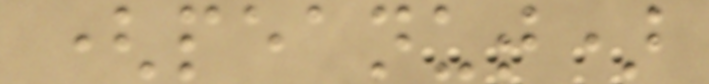(peanut)
